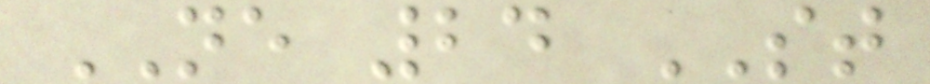NE 24 ST
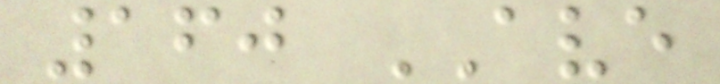160 AVE
